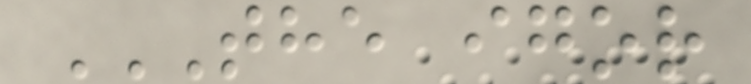THE IGOR
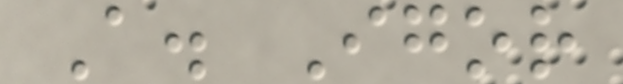A. Igor
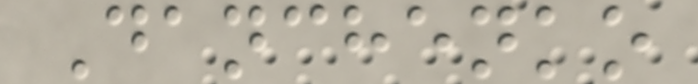Danchenko
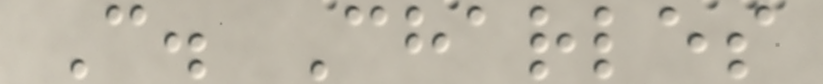C. Charles
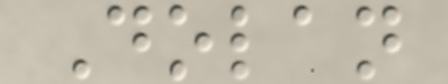Dolan
